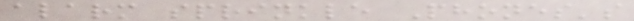alarm sprinkle Phones's
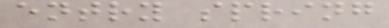entry spring
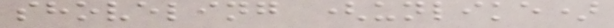shoveling (unlike)
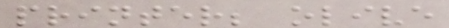printer; olive
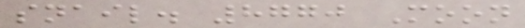snail. 8770 Moon
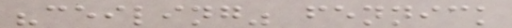"ceiling" fennick
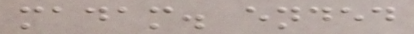madam. ended
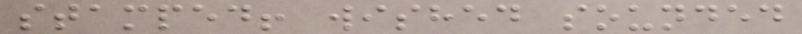stamped! wished sounded
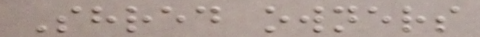Shred owners
